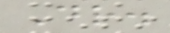Dr.
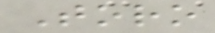Toro
